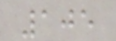105
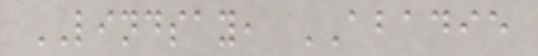LINDSAY, ABADIE
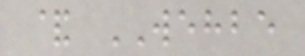& WEHBE
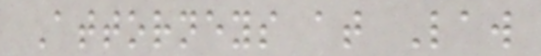Attorneys at Law
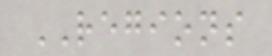REGIONS
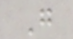G
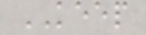KEEP
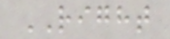RIGHT
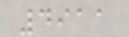4911
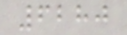6280
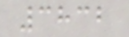3832
